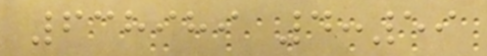638989 4:59
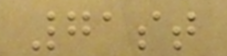71st
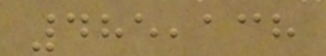485,138
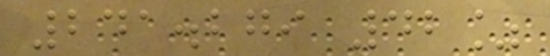241.279 42%
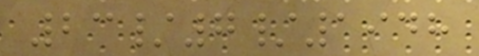23/7/1948
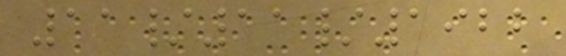11/11/1922
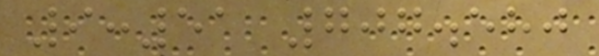9:51 707.580
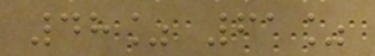48% 61%
